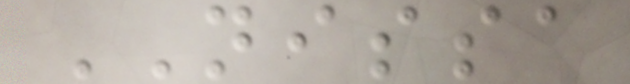NISSA
